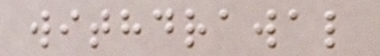withdrawal
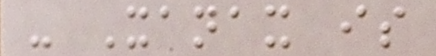- Xanax is
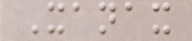Xanax
